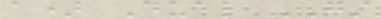a) Dual GST
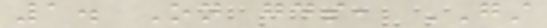1. On goods, GST
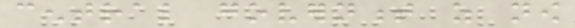central government as now
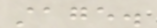stage.
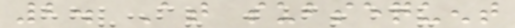2. At subsequent
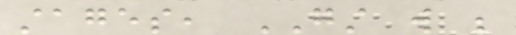stages, GST will be
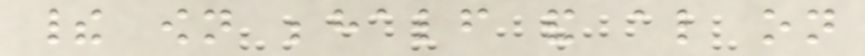their own behalf and also on
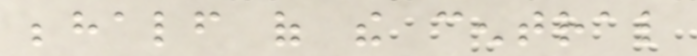behalf of the central
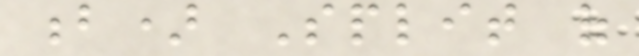b) Split of
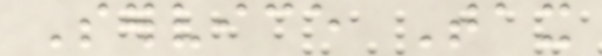Service Tax
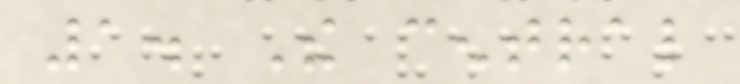1. The central
